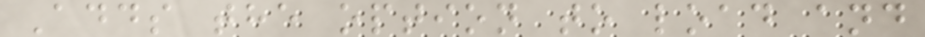Adds the option to load and
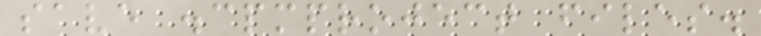save .cpmproject files.
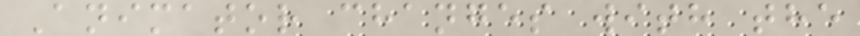Animator changes with the
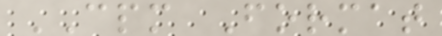CPM Format
